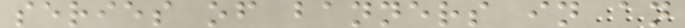series of banners in an
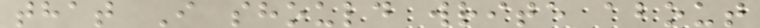that I should write about
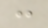:
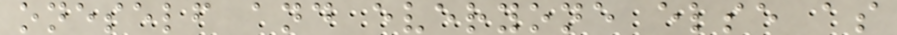oneself and everyone else as
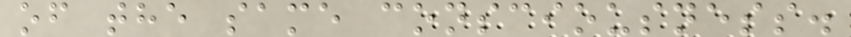of the same consciousness.
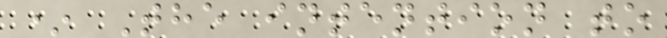* The intention to
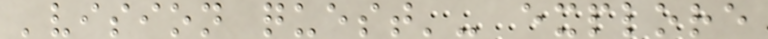'vision quest'- explore
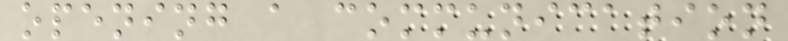opening a communication
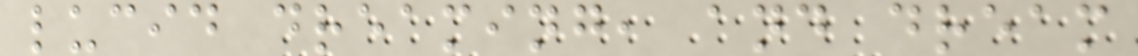lucid dreaming, and dream
